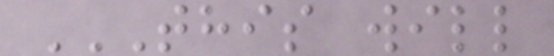THIS WILL
